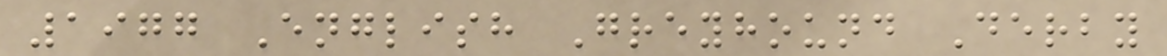1977 English Greyhound Derby
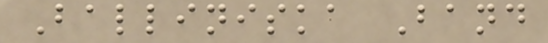Balliniska Band
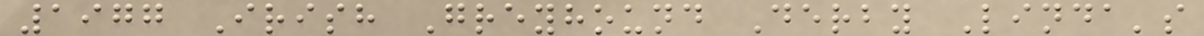1977 Irish Greyhound Derby Linda's
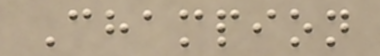Champion
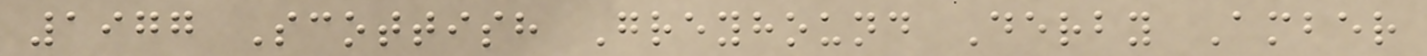1977 Scottish Greyhound Derby Amber
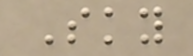Sky
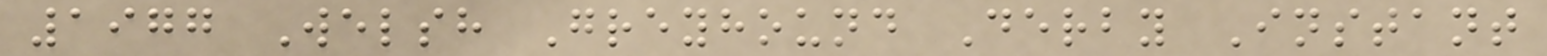1977 Welsh Greyhound Derby Instant
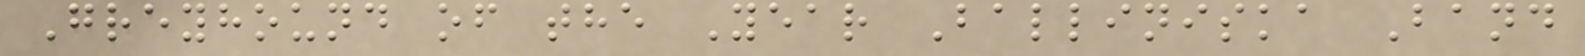Greyhound of the Year Balliniska Band
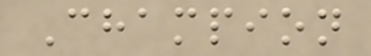Champion
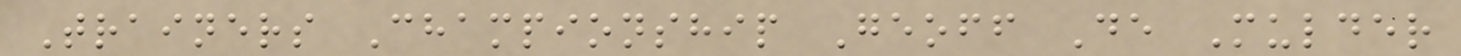Trainers Championship Geoff De Mulder
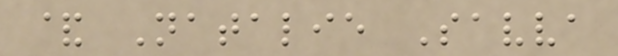& Natalie Savva
